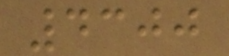4300
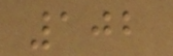102
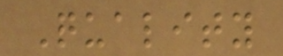Quality
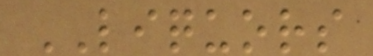LIQUORS
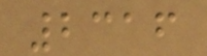2316
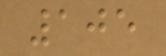105
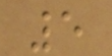5
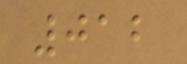012
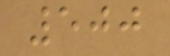500
